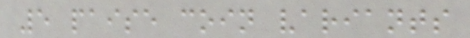5 paise coin variants
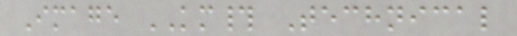Image KM# Technical
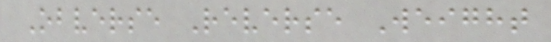Obverse Reverse Weight
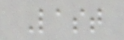Last
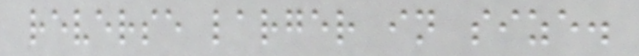reverse larger in size.
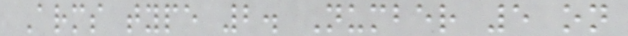Arms type 2. Number 5 on
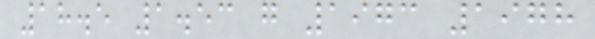18.5 1.53 g 1973 1978
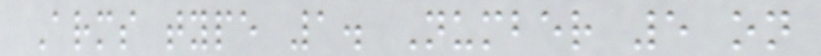Arms type 1. Number 5 on
